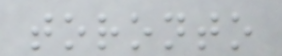toronto
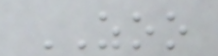ZOO
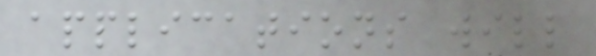applications will
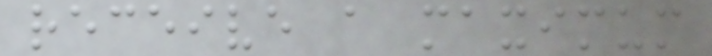receive a maximum
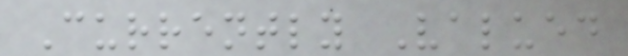Currently Valued
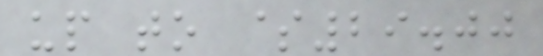up to $29.00
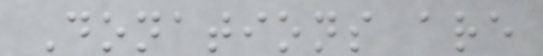Donations are
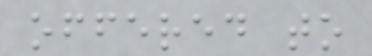offered to
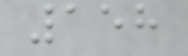158
